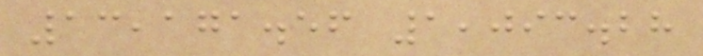13,171.56 1,093.28
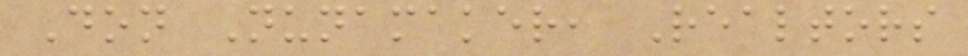Don Nunamaker, Realtors
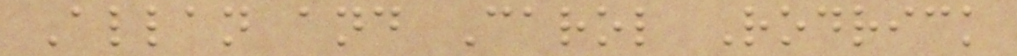Allan and Carol Rodrick
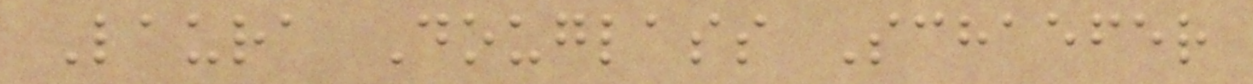Laura Douglass Schaefer
